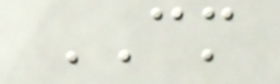CM
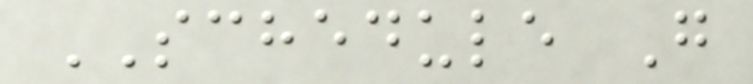SCHEDULE G
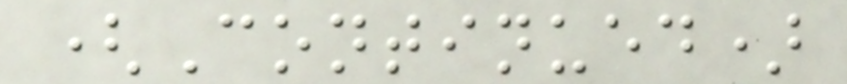(Continued)
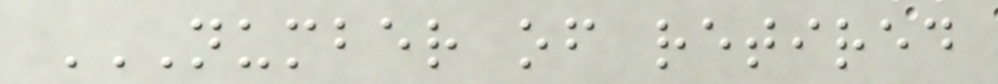NUMBER OF RETIRED
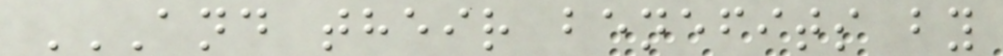AND THEIR BENEFITS BY
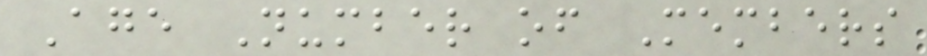Age Number of Members
